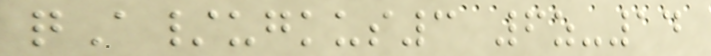qA/ugkus3 6z-14
